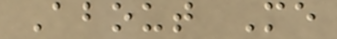About Me
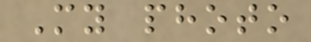My photo
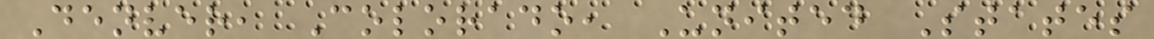Denver, Colorado, United States
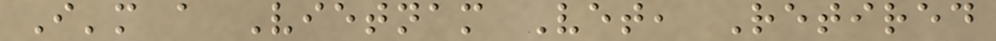I'm a Vietnam Vet, Retired
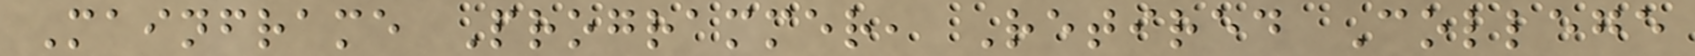Mainframe Programmer, Retired College
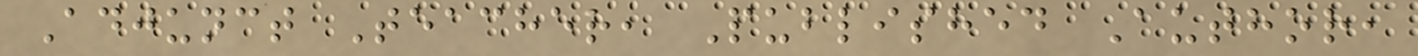Adjunct Teacher, Published Author,
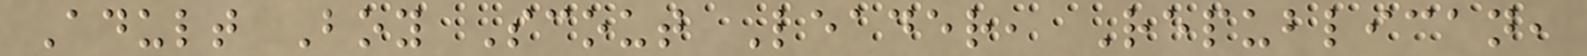Adult Boy Scout Leader, Republican,
